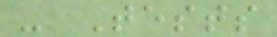- Tests
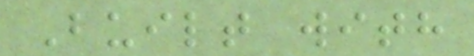Built with
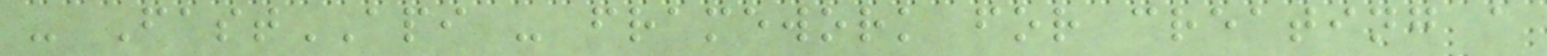- FastAPI - framework for creating a
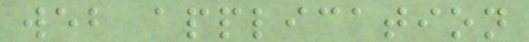web application
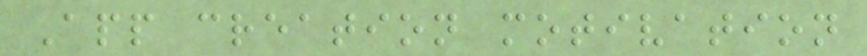App creation motivation
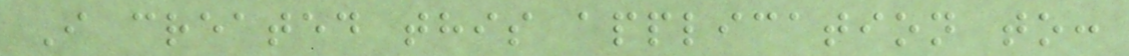I created this application to:
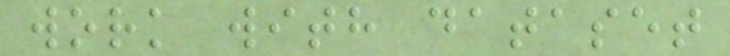work with dataset
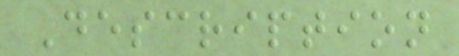Description
